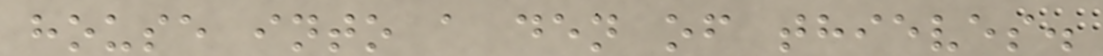house into a den of thieves.
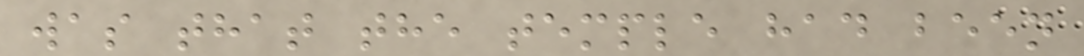was that the temple had been
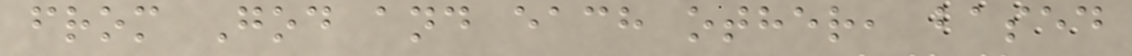from God and each other, based
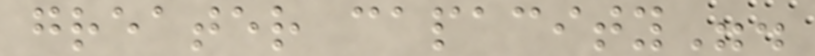greater capacity".
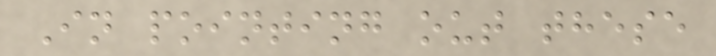In pointing out these
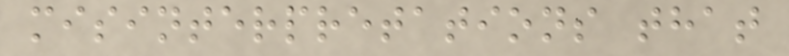misinterpretations that
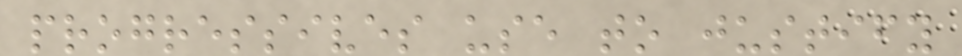progressives use to justify
